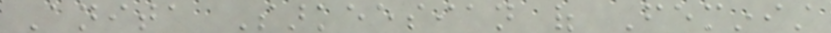Anita Sarkeesian of Feminist
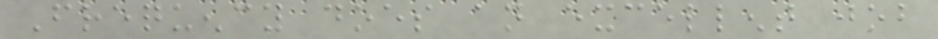Frequency does an excellent job
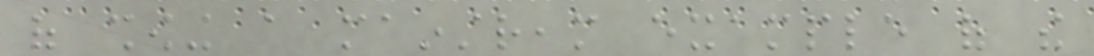of showing a mainstream example of the
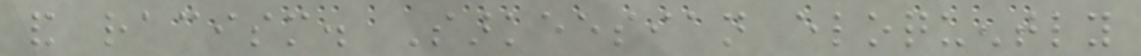and racism. Sarkeesian eloquently
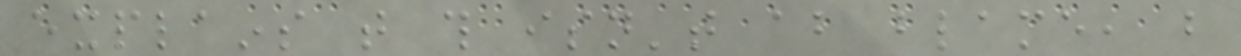explains that this isn't about blame, but
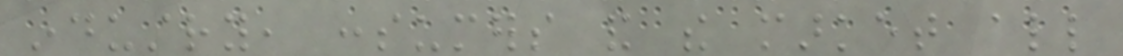industry, consumers and the market all
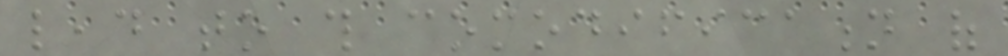lead to this comodification of
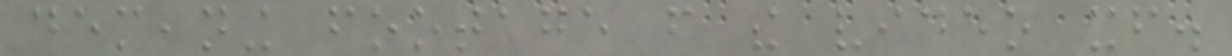demeaning footage from the video itself.
